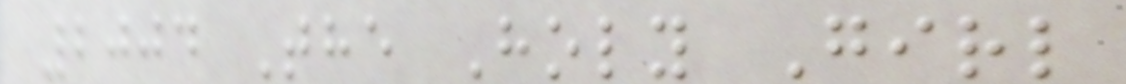2004 The Holy Girl
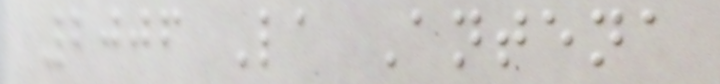2006 La Antena
